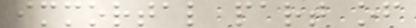immortal part of
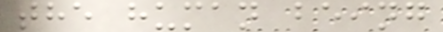the human being
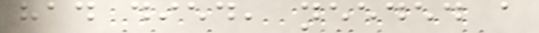had died, needed a
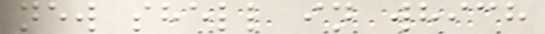new shell in which
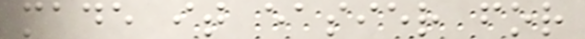made it easier for
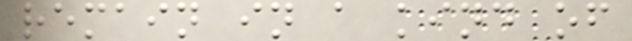remain in a kind of
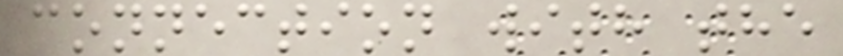connection with the
